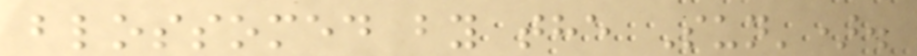blossomed by the Sun').
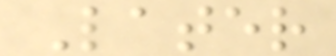Later
